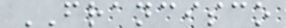FRANCISCO
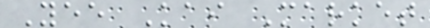Yee Kai Market
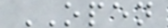OPEN
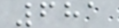681
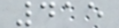415
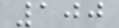100
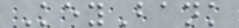KeyBank
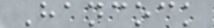Hancock
